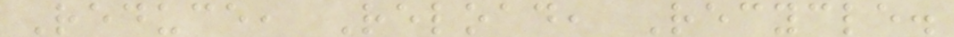Reduce, Reload, Recycle.
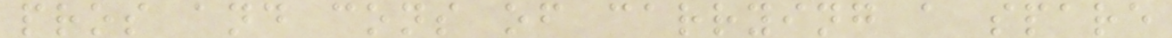pros and cons of carrying a spare
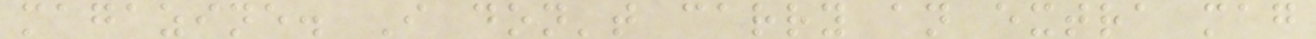magazine. I don't carry an extra mag
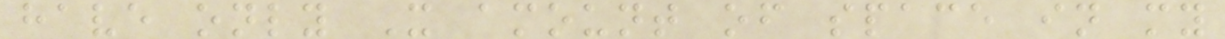have only X amount of space in my
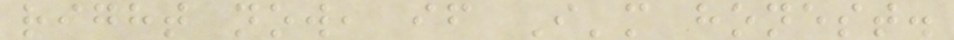right now, if I'm honest.
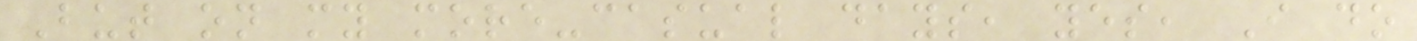But on my more-casual days, yes, I do
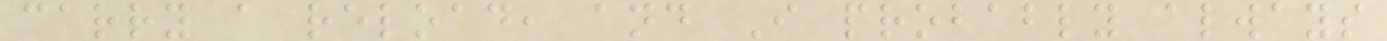carry a reload, and I probably always
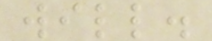will.
